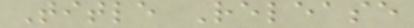Title Release
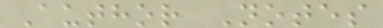Author Notes
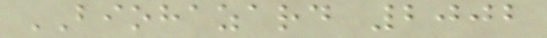BIOHAZARD 2002
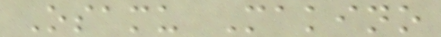Osamu Makino
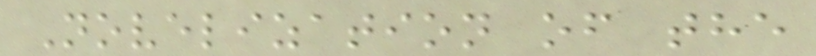Novelization of the
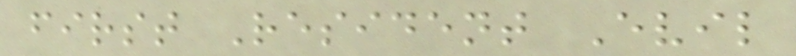first Resident Evil
